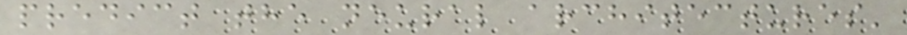predict the neural architectures'
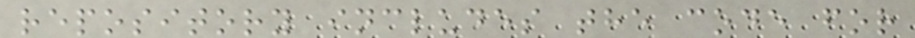repository includes the code for
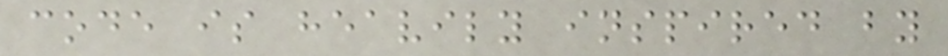code is heavily inspired by
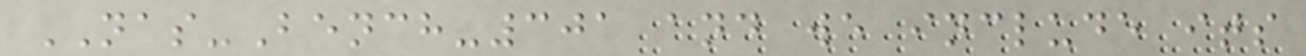NAS-Bench-301 and we include its
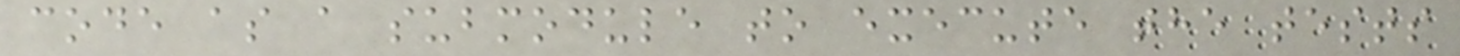code as a submodule to execute the tests
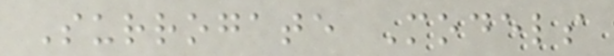Surrogate Models
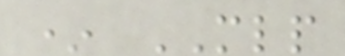* MLP
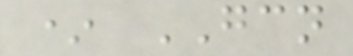* GCN
